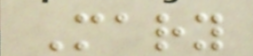Mary
